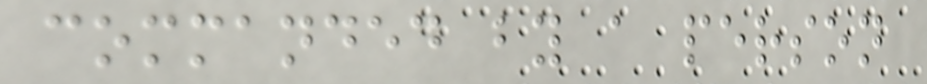commanded by a person
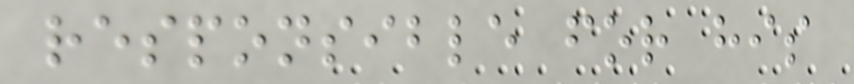responsible for his
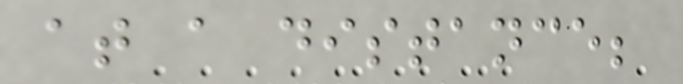at a distance;
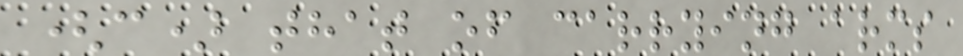(c) that of carrying arms
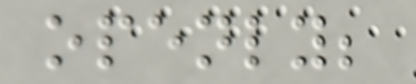openly;
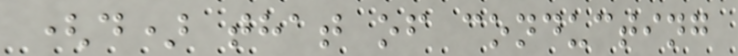(d) that of conducting
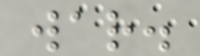war.
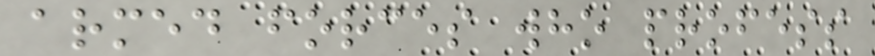armed forces who profess
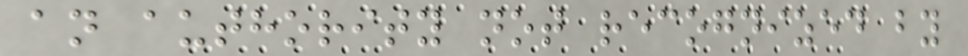an authority not recognized by
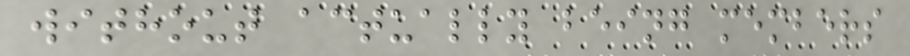without actually being members
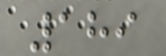189
